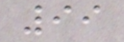99
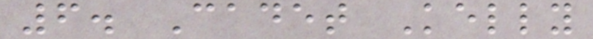6. Cadet Kelly
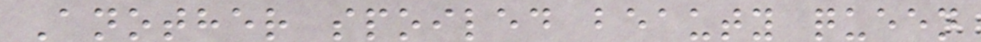Another spoiled beauty queen
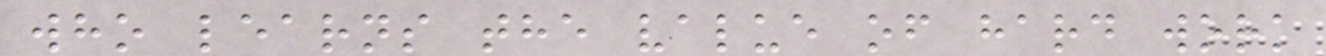who learns the value of hard work
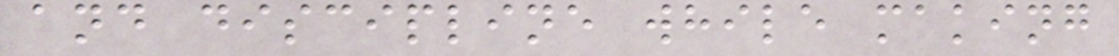and discipline while making
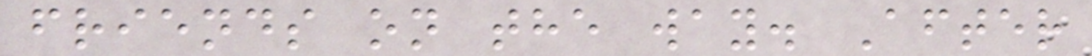friends on the way. After
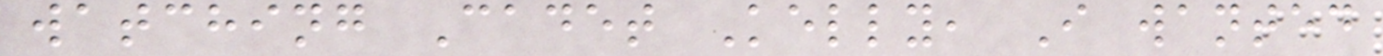watching Cadet Kelly, I wanted
